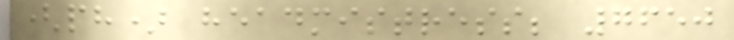(ph) headmistress; 7650
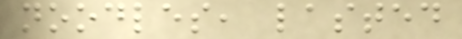noodles, lasted
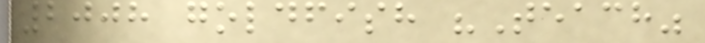2008 goldfish "Teach"
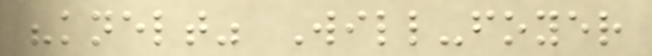"knelt" Will-foyer
